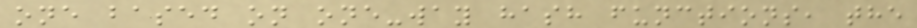one based on one-way hash functions, the
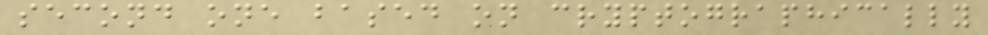second one based on cryptographically
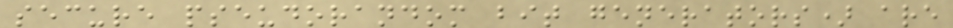secure pseudorandom bit generators) are
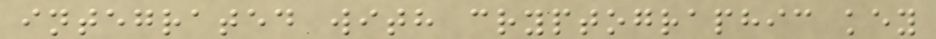integrated with cryptographic key
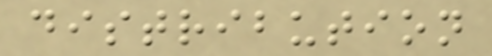distribution
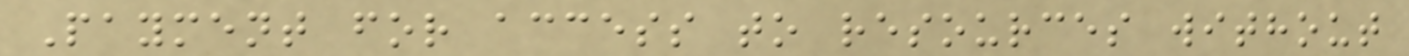Payment for access to resources without
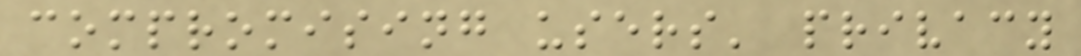compromising users' privacy
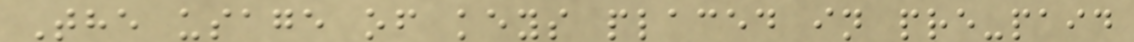The usage of keys placed in pre-paid
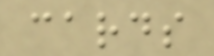cards
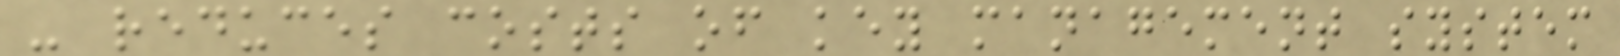- reduces costs of key management system
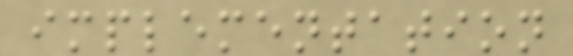implementation
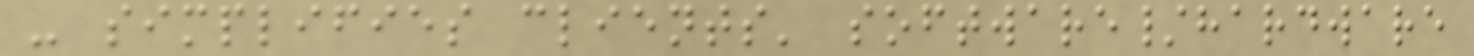- simplifies clients' software/hardware
